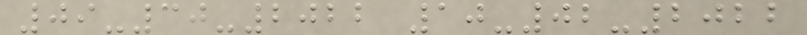09-30-2022 10-02-2022
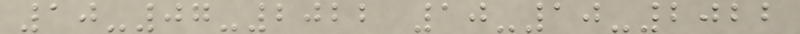10-07-2022 10-10-2022
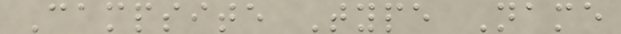Campsite Type Name
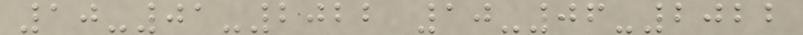10-01-2022 10-06-2022
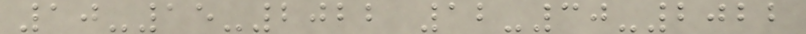10-15-2022 12-30-2022
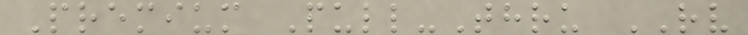Premium Pull-Thru RV
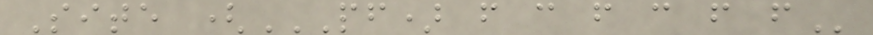Site (PF) F C F C F F
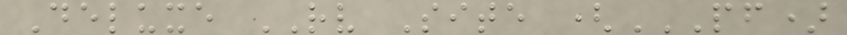Deluxe RV Site (PF)
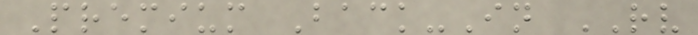Premium Back-In RV
